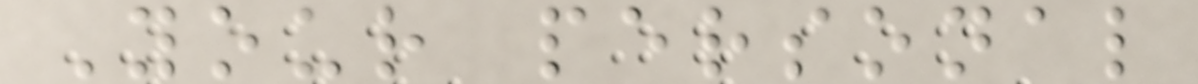Your personal
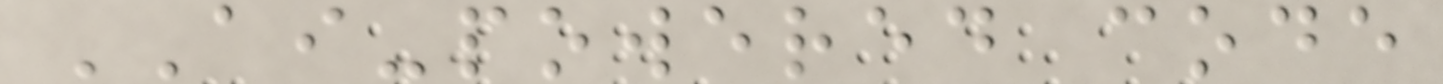AI-powered code
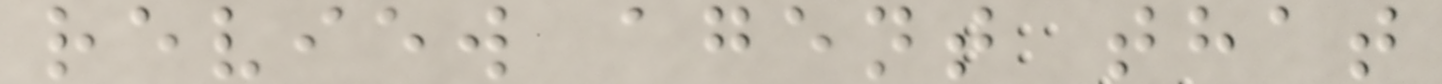review agent that
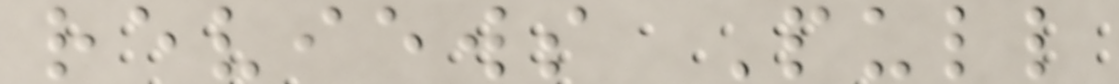reviews Pull
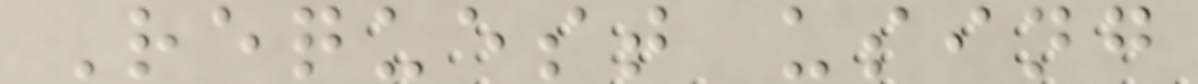Request using
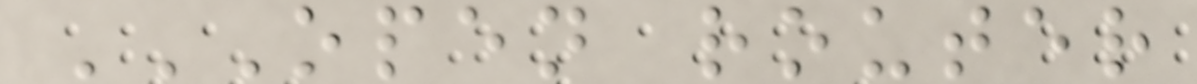OPEN ROUTER
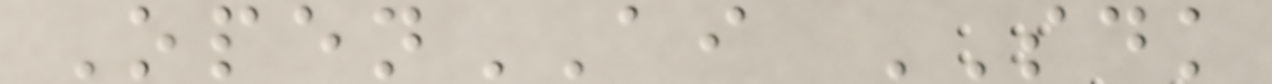OpenAI SDK
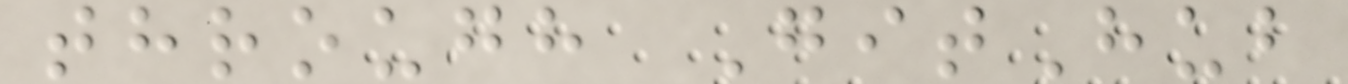through GitHub
